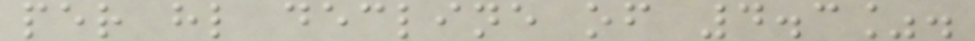per hl decline of 4.3%.
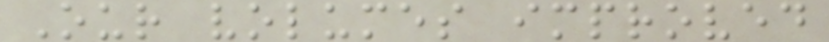Our volumes improved
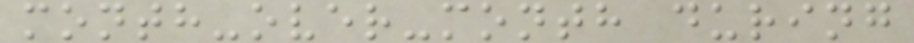month-over-month during
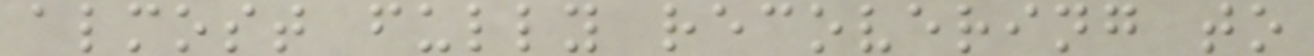almost fully recovering to
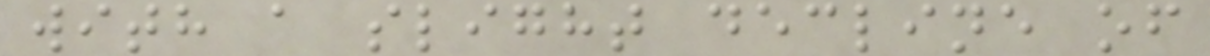with a slight decline of
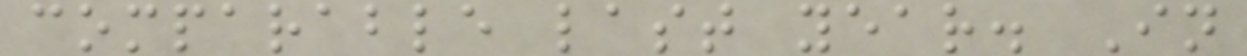comparable last year. In
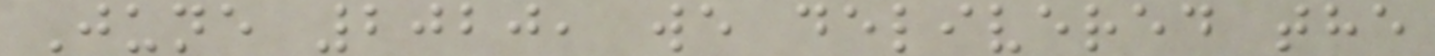June 2020, we delivered the
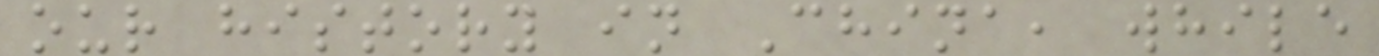our history in China, while
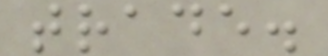trade.
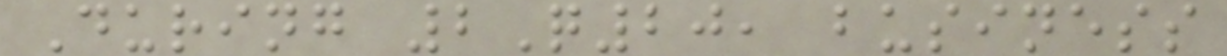During 2Q20, business
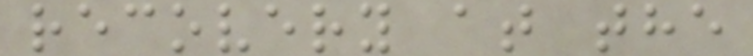recovery at the
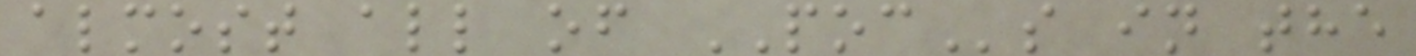almost all of POCs in the
